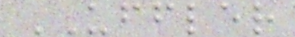UFFLER
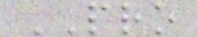PRO
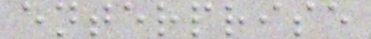enterprise
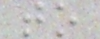to
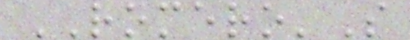ROMERO'S
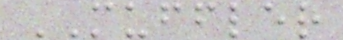MUFFLER
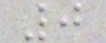0
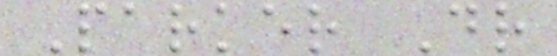Parker Dr
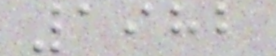1982
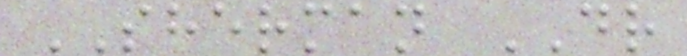SHERMAN DR
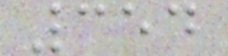354
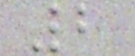2
